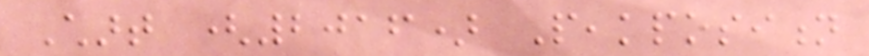Chart (2016) Peakposition
